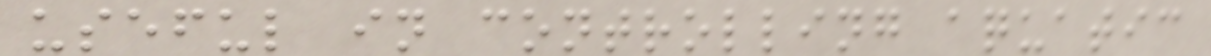useful in controlling aquatic
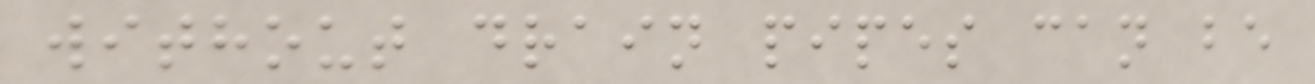without drain pipes can be
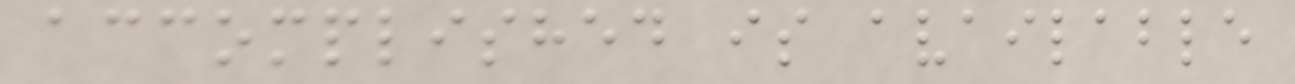accomplished is available
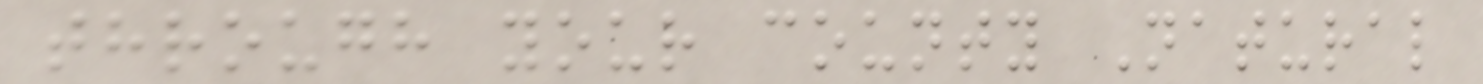through your county Natural
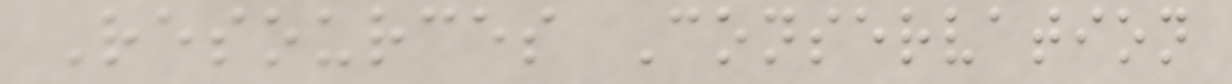Resources Conservation
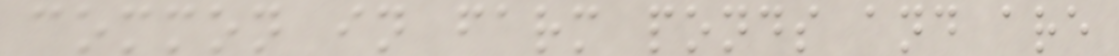common in farm ponds and are
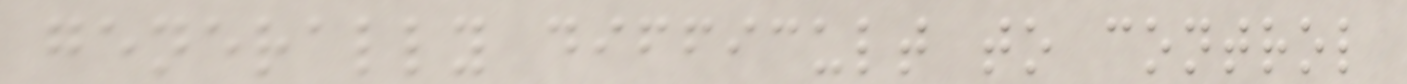generally difficult to control
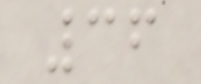36
